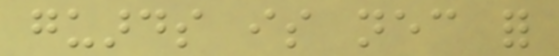guards is necessary for
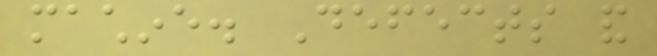machine. Defects and
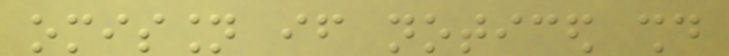omission if noticed should
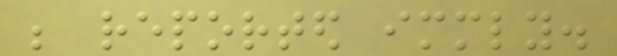be reported immediately.
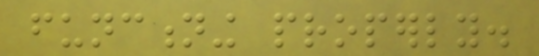functioning properly.
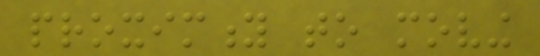proximity to moving
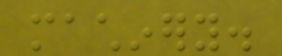machinery.
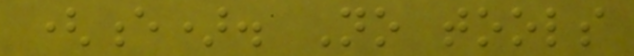(e). No tools
